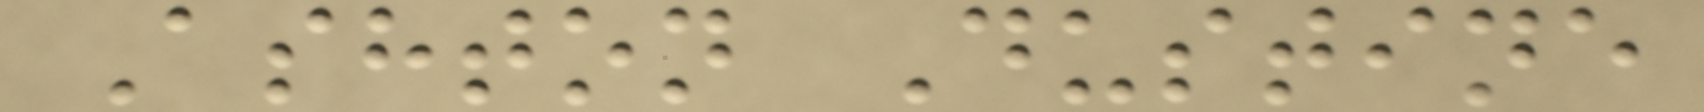Ashton Dustine
